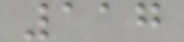117
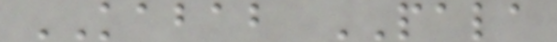KABAB PALA
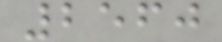2560
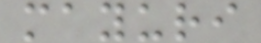mayuri
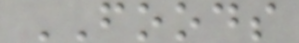FOODS
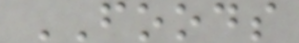FOODS
